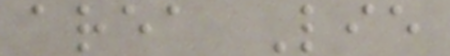area Lie
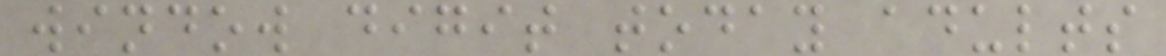window digit today adults
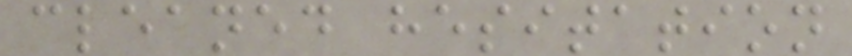cleaned hesitation
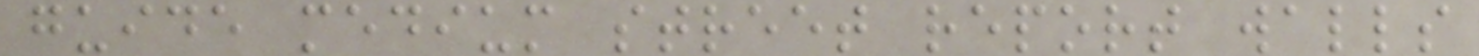guide medium street report walls
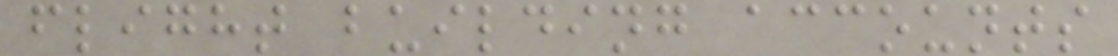flight building accounts
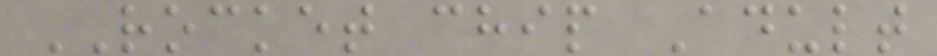ROCKET chip Adult
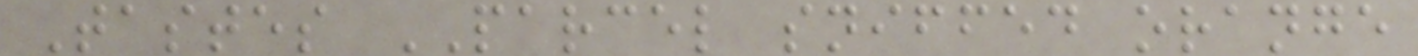Tastes PARCEL sniffed orange
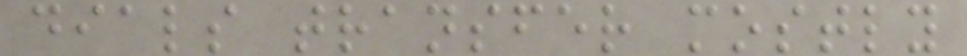dials transfer mostly
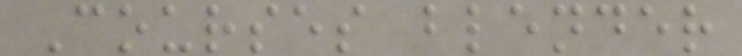Courses blender
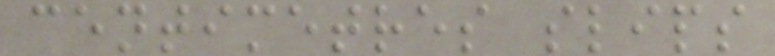centimetres slips
